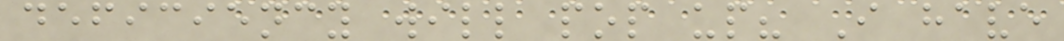deficiency will pop up? I have
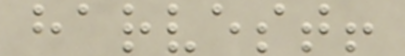harvest!
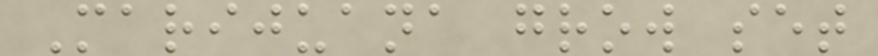Marijuana grow set
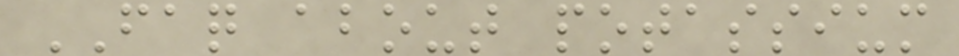FAQ about potassium
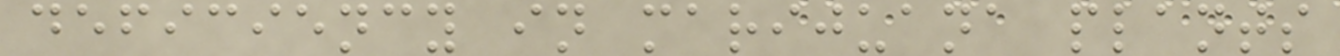deficiency in marijuana plants
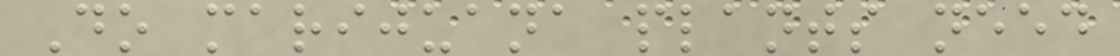Do marijuana plants need
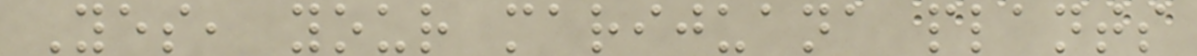Yes, your marijuana plants
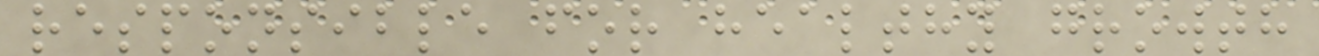responsible for healthy growth
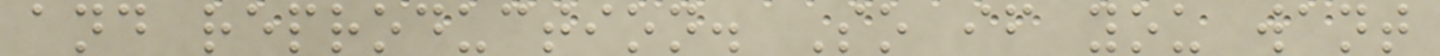and reproduction. So if you want
